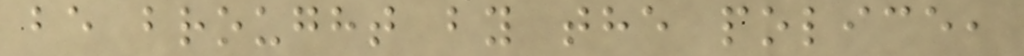be brought by the police,
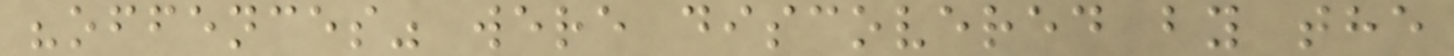"offences" were discovered by the
